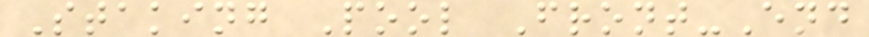Staking Pool Front-End
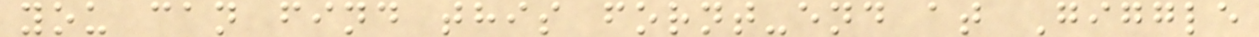you can find this fornt-end at Giggle
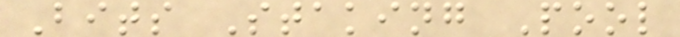Bits Staking Pool
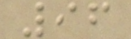96
